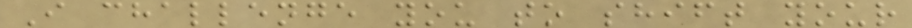I challenge you to shift your
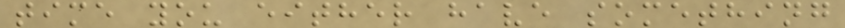time you either have something
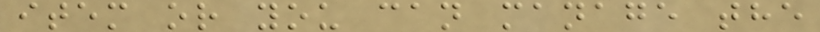item or you can manage the
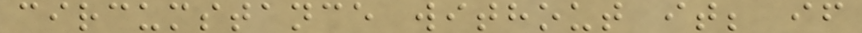circumstance without it; if
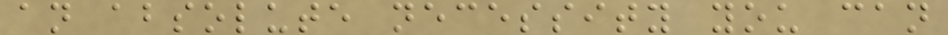an absolute necessity you can
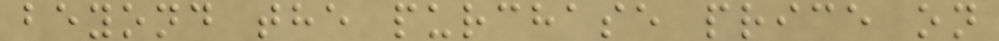beyond the purchase price on
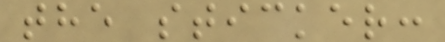the sticker:
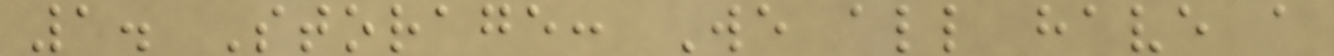1. Storage: We all have a
